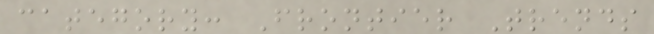category: Frontier Trends
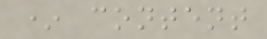* content
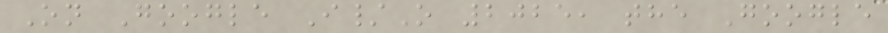On Google I/O 2025, the Google
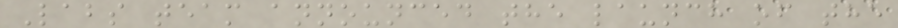Labs team announced the launch of the
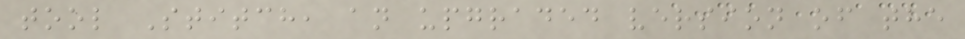tool Stitch, an upgraded version of the
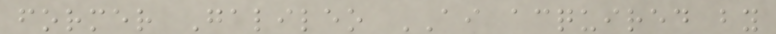former Galileo AI acquired by
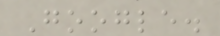Google.
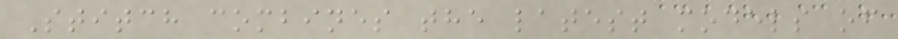Stitch combines the latest models of
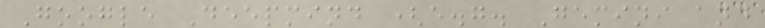Google Deepmind (e.g. Gemini and
